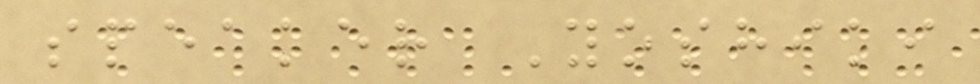speaker Yoshiki
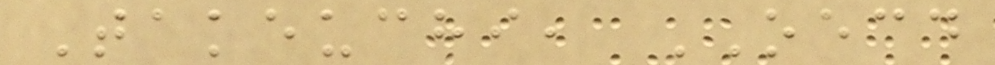Takeuchi, OECD
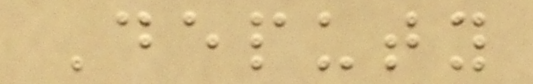Deputy
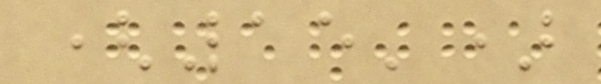(15')
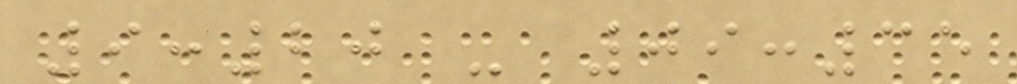9:20 - 09:35
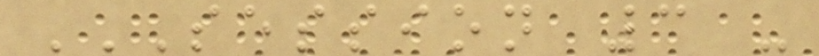SESSION 3 -
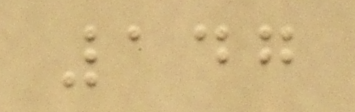147
